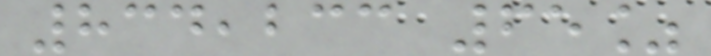834,233 65%
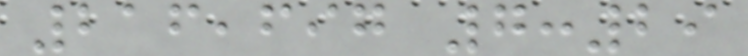216,697 7:29
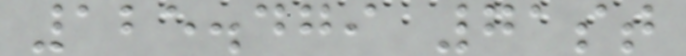125.479 71st
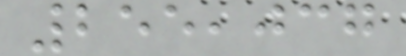255,037
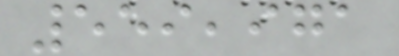559,971
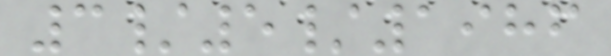3/5/1986
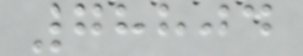78804
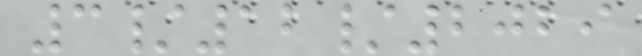3/12/2029
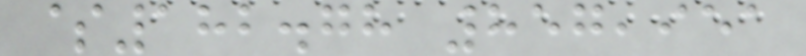$182.78 857,951
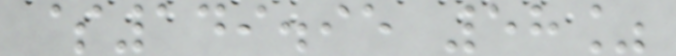$149.95 58%
